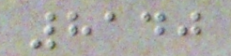8140
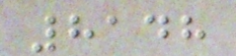8148
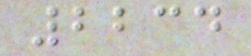2234
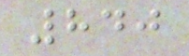840
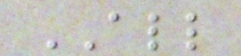ALL
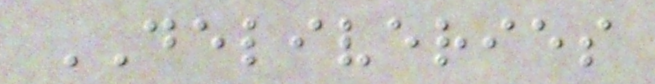DELIVERIES
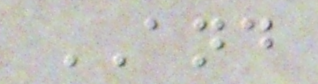AND
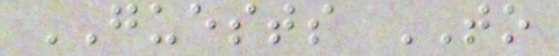GUESTS TO
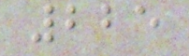225
